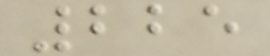225
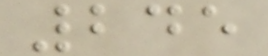245
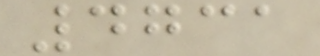4731
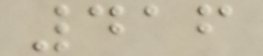416
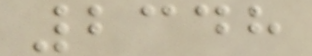2348
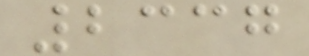2337
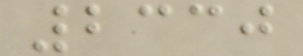2330
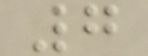7
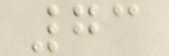73
